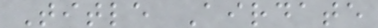Title Airdate
